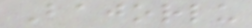Bajorlu
